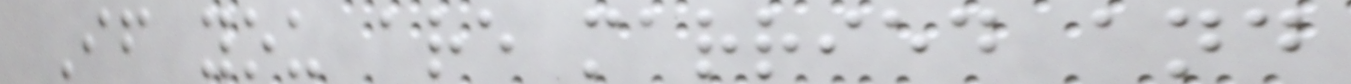If you are married and
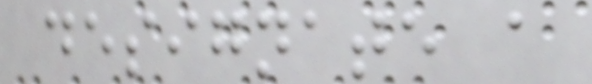designate a
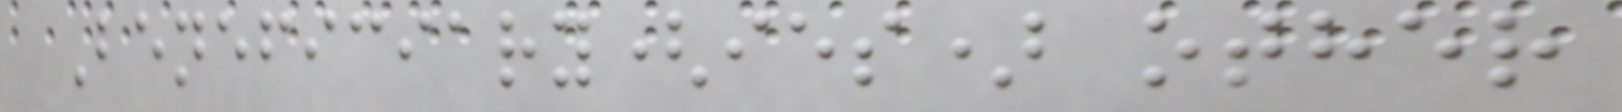Beneficiary(ies) other
